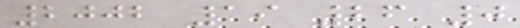2002 19 26 0
